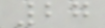27
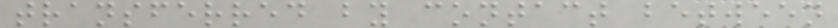transferred by contact between
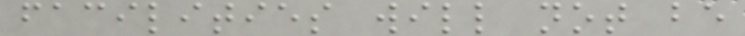facilities will not be
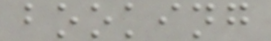booking
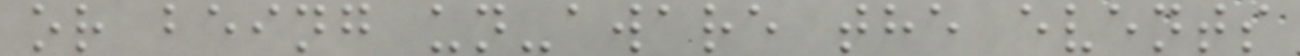or being un-aware the events
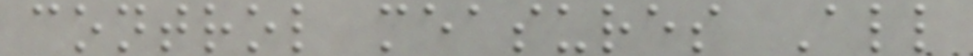control measures All
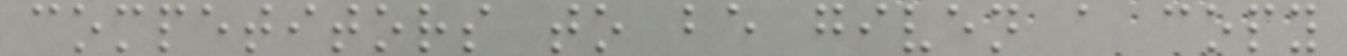competitors to be given a copy
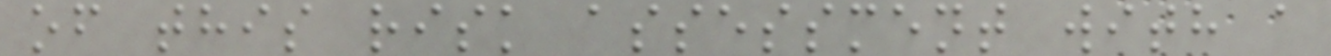of this risk assessment with a
